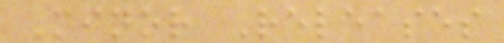Minor Releases
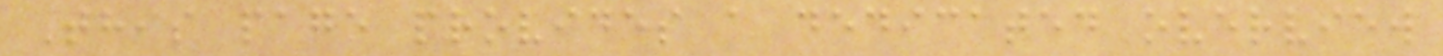This page provides a dedicated overview
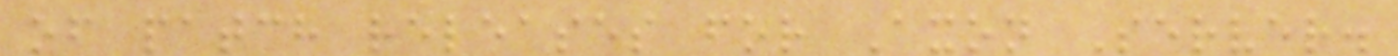of patch releases for Axon Server.
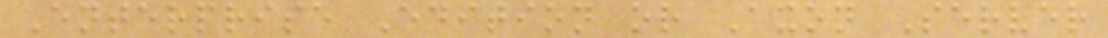Enterprise Edition or Axon Server
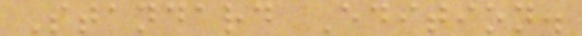Standard Edition.
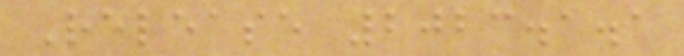Release 2023.1.1
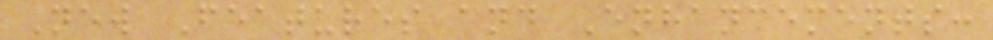New Features and Enhancements:
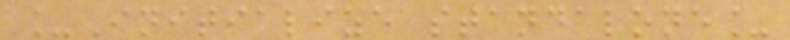_Initialize standalone_
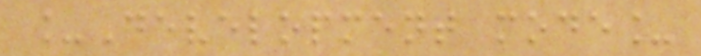_Development mode_
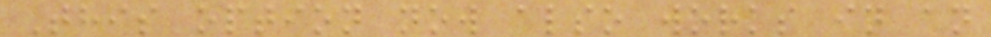This option now also works in an
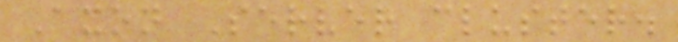Axon Server cluster.
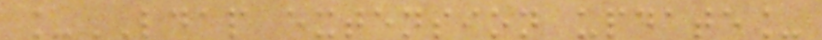_LDAP extension update_
